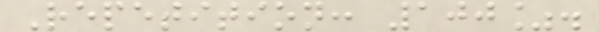Repetition: 100%.
